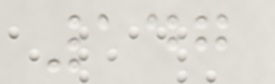147
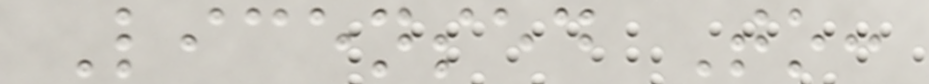Licensed To:
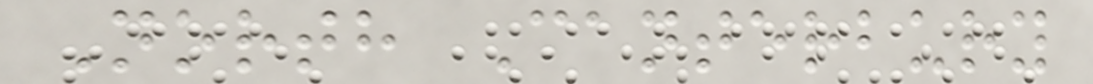North Canterbury
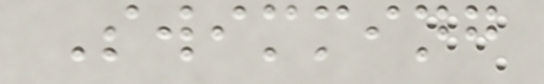Swimming
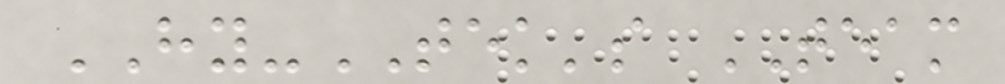HY-TEK's TEAM
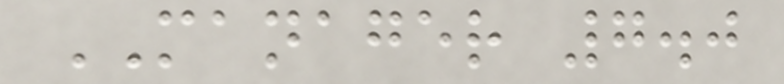MANAGER 7.0
